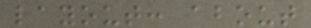layout: about
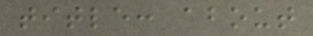title: about
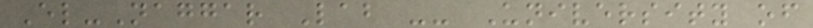El-Naggar Lab -- University of
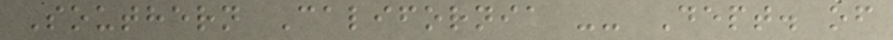Southern California -- Dept. of
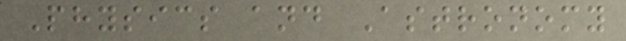Physics and Astronomy
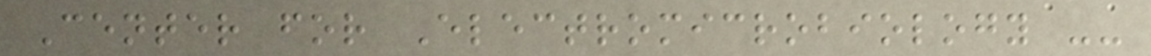Center for Electromicrobiology --
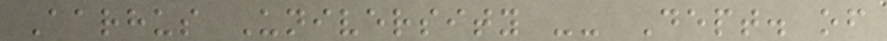Aarhus University -- Dept. of
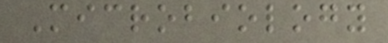Microbiology
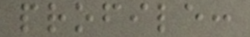profile:
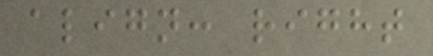align: right
